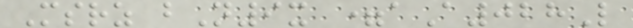Msrz bN9x =aA028L
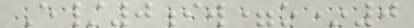E/0iw=o*0
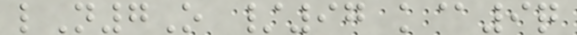lN7O /97 k@9q
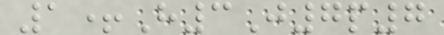1+H3J7p7
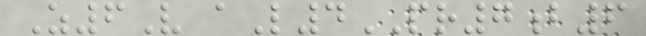Z6V aL4PR7b6
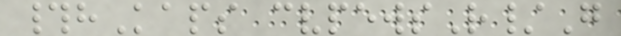#hKaps cvpewsR/G
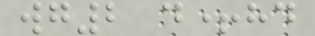wg2 d+hd
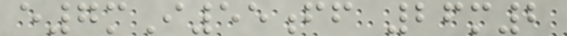e7mI55ff 26m2
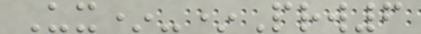Ux*-*Prw6
